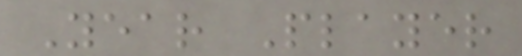Year Player
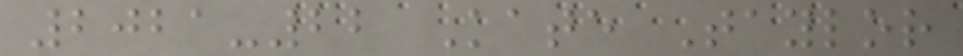2021-22 Kate Taylor
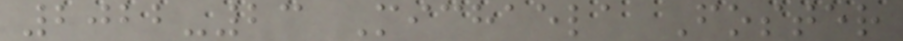2022-23 Michaela Foster
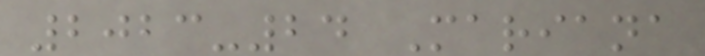2023-24 Mariana
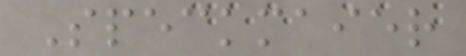Speckmaier
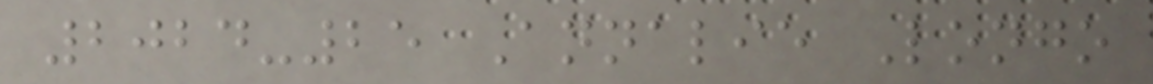2024-25 Annalie Longo
